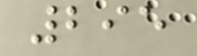295
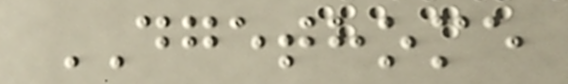DGETHOME
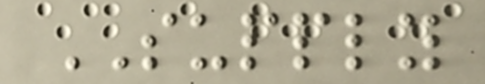SUPPLY
